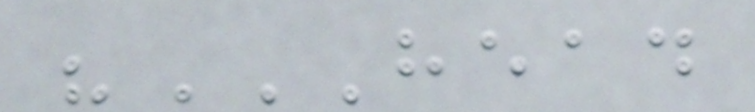"HEAD
